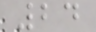24
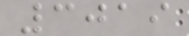3019
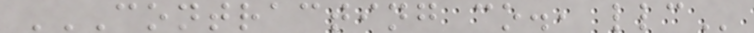CONTRACTING CO., LLC
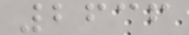2636
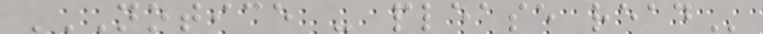NOTICE - PLEASE READ
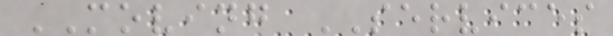MOVING SERVICES
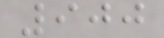900
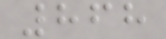868
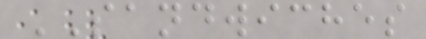SANDWICHES
